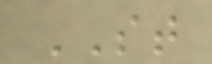ST
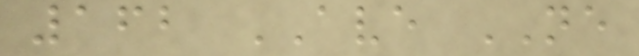162 AVE NE
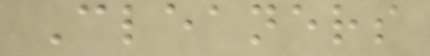Cleaners
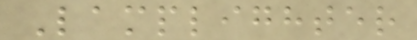Lamplighter
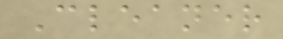Cleaner
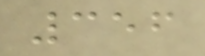356
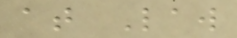at Law
